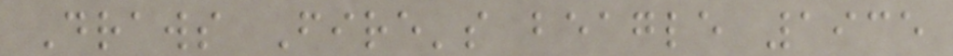Draws Fire's beagle 1935
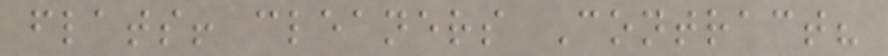flats! cleaners Contract?
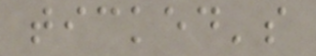ticked's
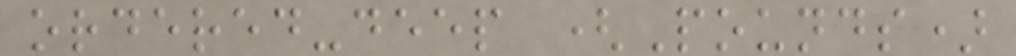ordered-deep (Pounds)
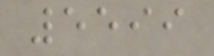5599
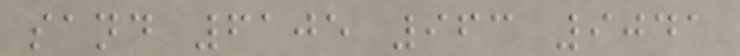sand 6105 963 9041
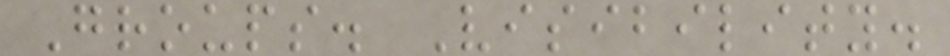Groups. Visibility.
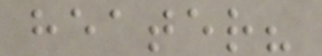heater?
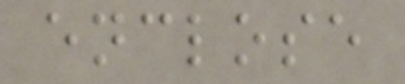enclose
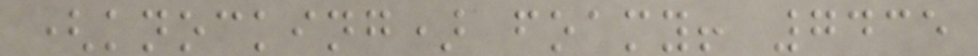(knocking) foamy! 7435
